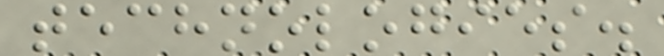technologies.
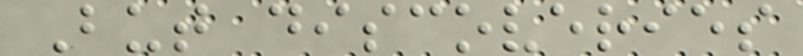But discoveries
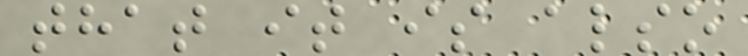that it is also
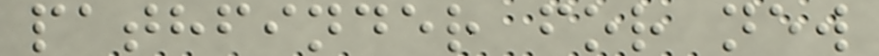pathfinder for new
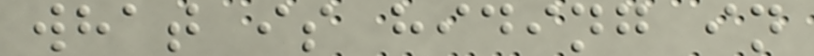what is hiding in
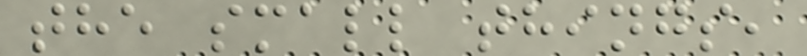the small things,
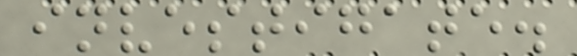investigate.
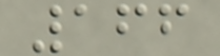166
